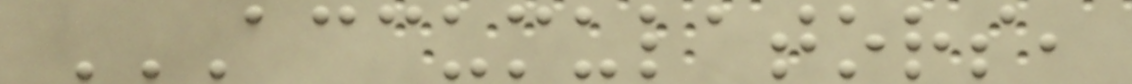ACCUMULATORS,
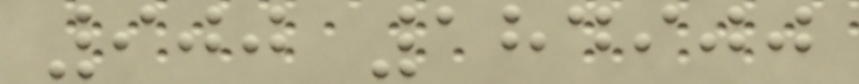900 184900
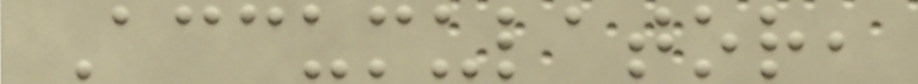Accumulator,
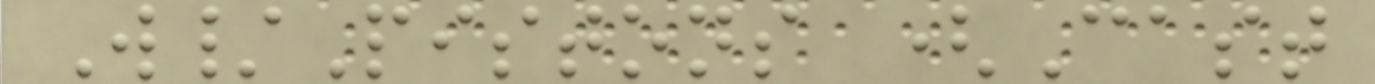W/Pistons (Cast
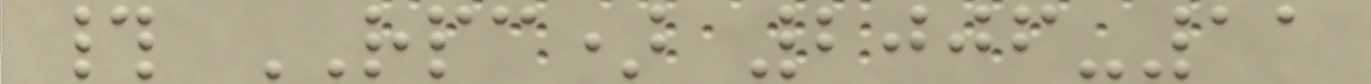# RPC) 2006-11
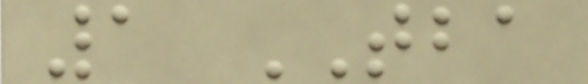1 TBA
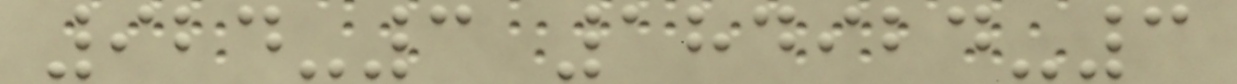924-3 184924-3
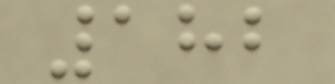182
